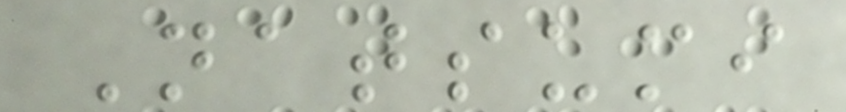Natsumi
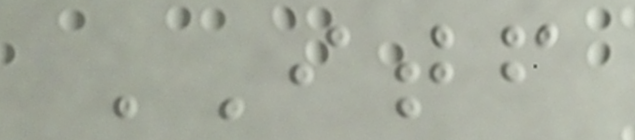ITF
